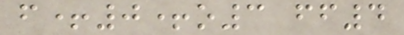f+0+o3 ff4
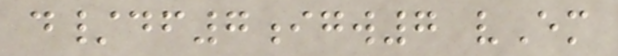d/df7igw7 vEm
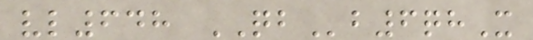vl648 QBb6qhX
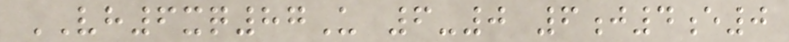VH6xq87U 6-0 6j4e0
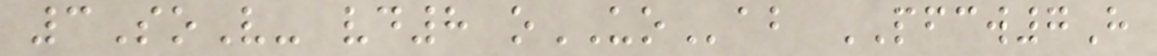3SoV- vd8 oUOab PFCW7H
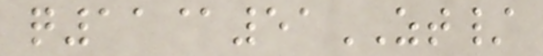q11@51ZT/
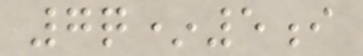7q*5i
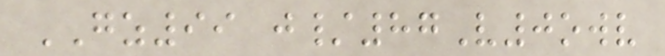GZ99 j/87V0owv
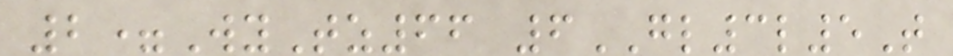2=WyTz66 6GL3l5T
